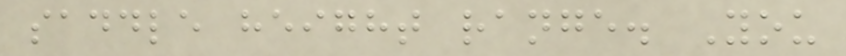saddle height range. You
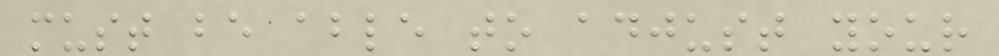must be able to adjust your
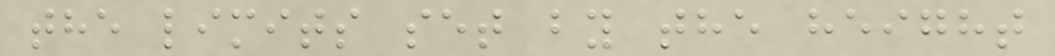the limits set by the height
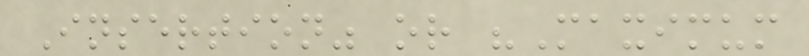Insertion" or "Maximum
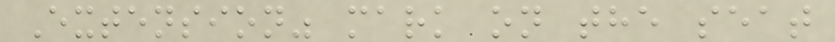Extension" mark on the seat
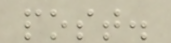post.
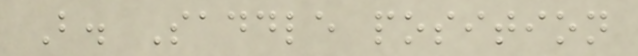B. Saddle position
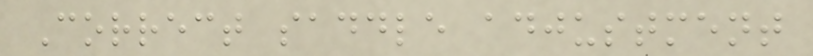Correct saddle adjustment
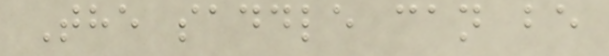The saddle can be
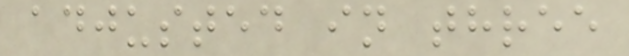adjusted in three
